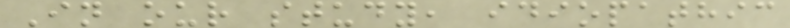In our study, idiopathic
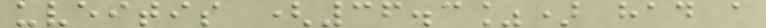uveitis (36.3%) had a
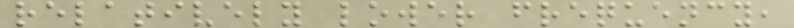relatively lower frequency,
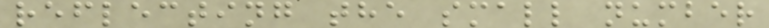reflecting the small number
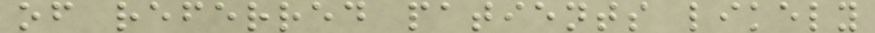of referred patients likely
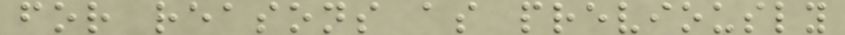for reasons as previously
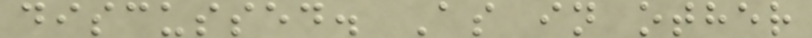discussed. As in other
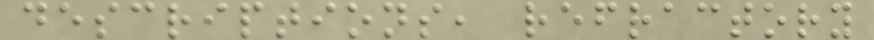descriptions, refractory
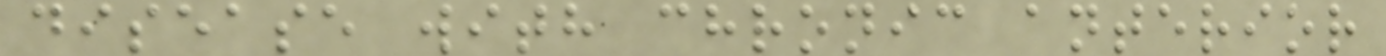disease with chronic anterior
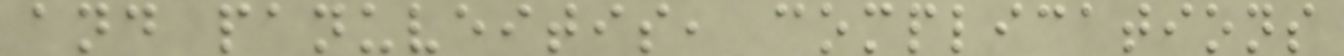and panuveitis, complications
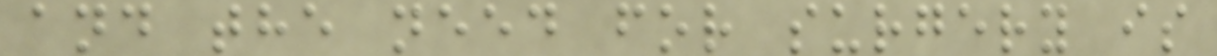and the need for surgery is
